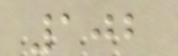102
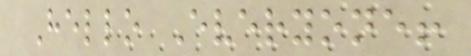Hello Everyone!
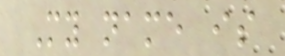My name is
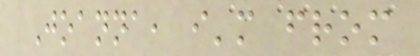Joanna, i'm from
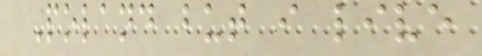Poland but i live
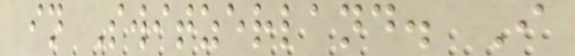in Switzerland. I
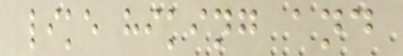like hiking and
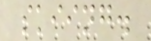skiing.
